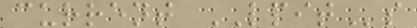current LPITs
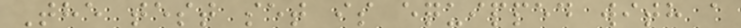The test set is equipped with a
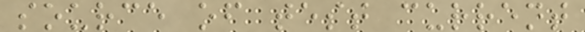source of test current
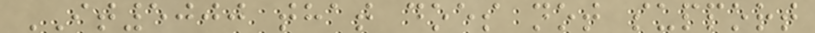IT5000 that does not support
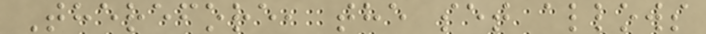Therefore, the set allows
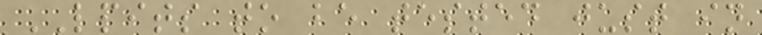LPITS to be tested just in
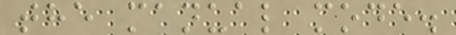the manual mode.
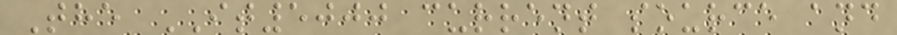The IT5000 current source and
